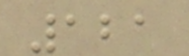121
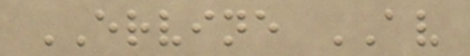ERVINE AV
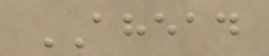AHEAD
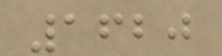1620
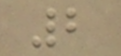2
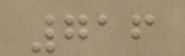716
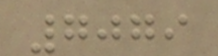7079
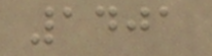1401
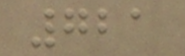721
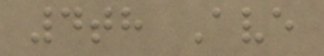4th Ave
